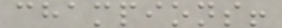champions!
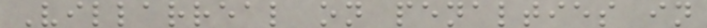Villarreal on penalties in
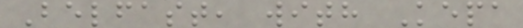Belfast, with Kepa
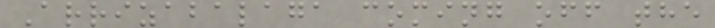Arrizabalaga coming off the
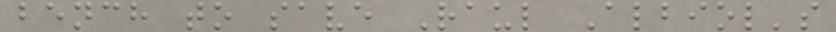bench to save Raul Albiol's
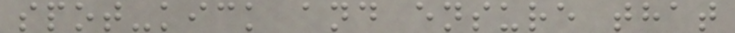spot-kick and ensure that
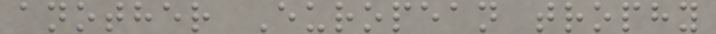another European trophy
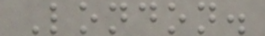London.
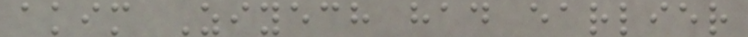akim Ziyech had earlier
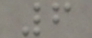6
